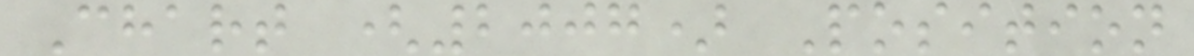Chart (2007) Position
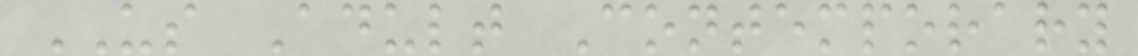US Adult Contemporary
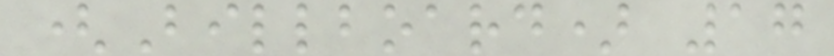(Billboard) 17
